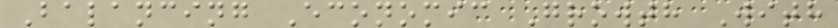Balancing Economic Growth With
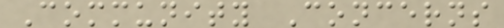Community Concerns
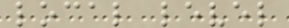local level
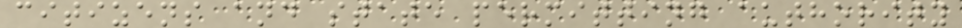citizens and state permitting authority
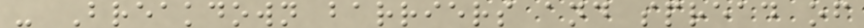- Breakdown barriers and spread of
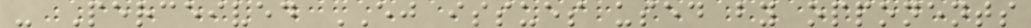- Perceived EJ issues used by opponents
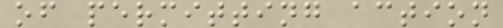of permitting action
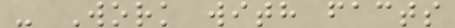- Work with facts
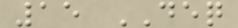15 DEQ
